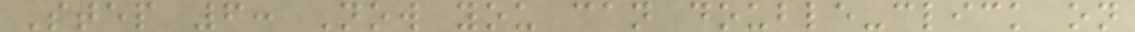Step 6: Now you can double-click on
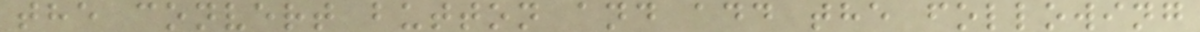the convert button and add the following
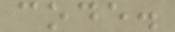code.
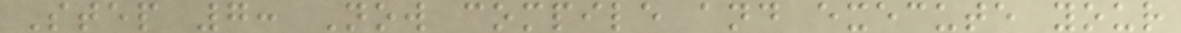Step 7: Now compile and execute your
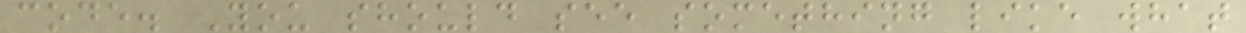code. You should see something like what
